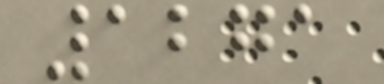1271
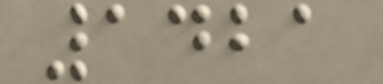1421
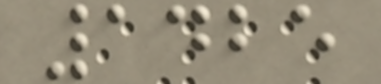1425
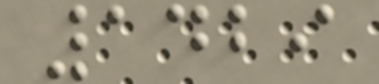1429
